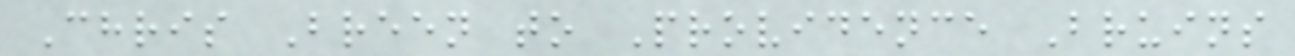Chris Breen to Providence Bruins
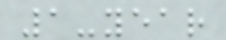1-year
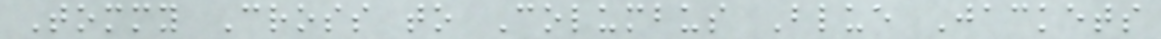Tommy Cross to Columbus Blue Jackets
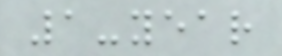1-year
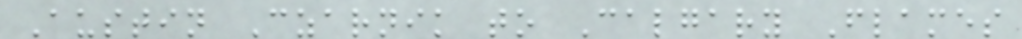Austin Czarnik to Calgary Flames
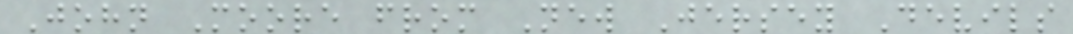John Moore from New Jersey Devils
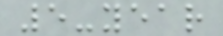5-year
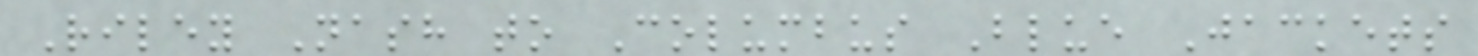Riley Nash to Columbus Blue Jackets
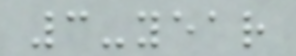3-year
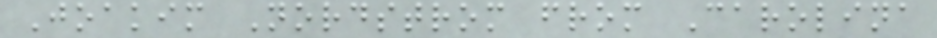Joakim Nordstrom from Carolina
